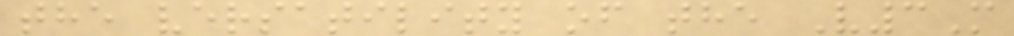the versatility of the V3M
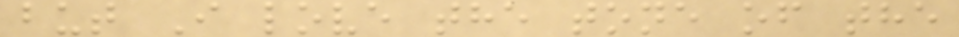but I love the tone of the
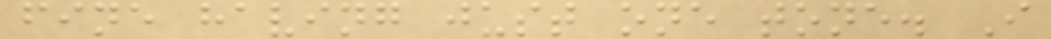fine having just one tone. I
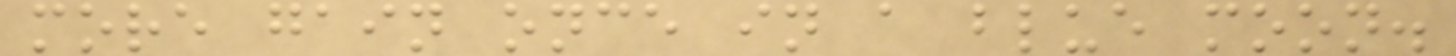more gain once in a blue moon.
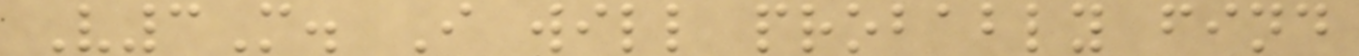V3M. I will probably find
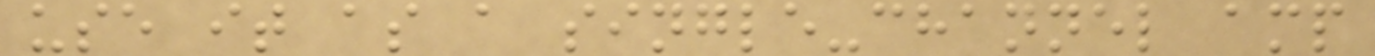use it as a single-channel amp
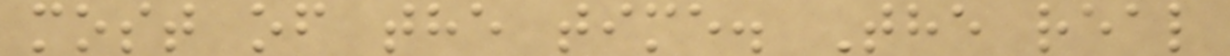most of the time. The real
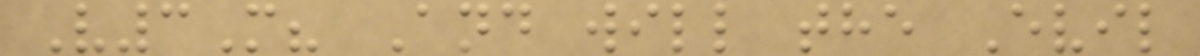V3M? And will the Evil
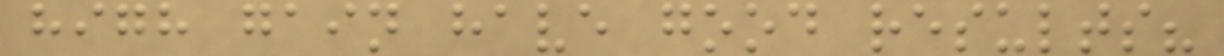high gain have good results?
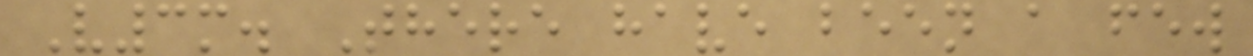V3m. There have been a few
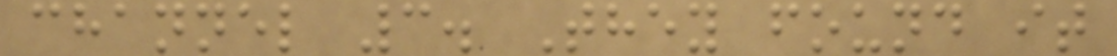channel 3. They found it
